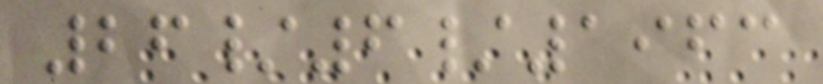26/6/1963
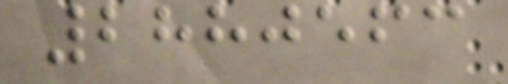2880563
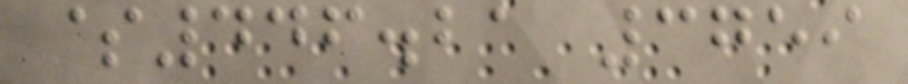$446.21 3759
